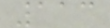113
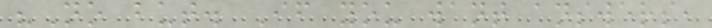"No but. If you want answers,
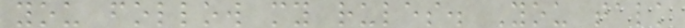you follow my rules. You talk
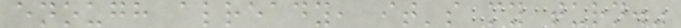enough already, it's my turn."
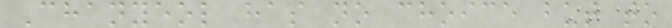Chanyeol has no choice but to
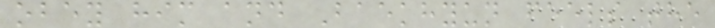obey him and Baekhyun feels the
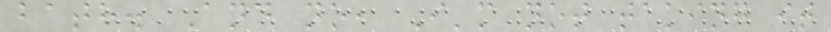bath. And no, I'm not taking it
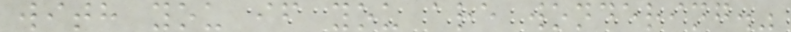with you if you are wondering."
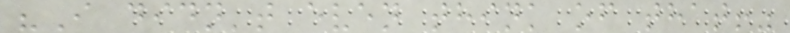"I didn't even think of that!"
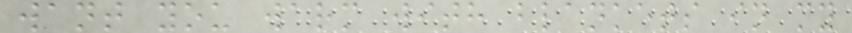want you warm with blankets in my
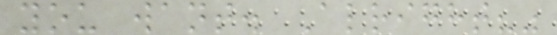you want. Alright?"
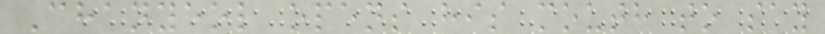Chanyeol opens his mouth to say
